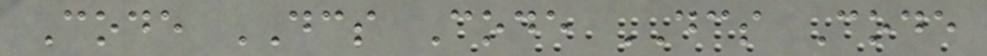Code DCS Code DCS Code
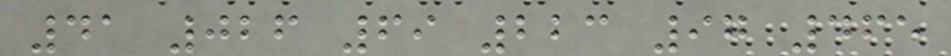41 026 69 223 97 465
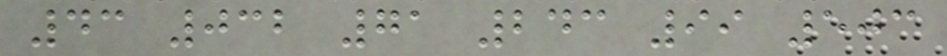43 032 71 243 99 503
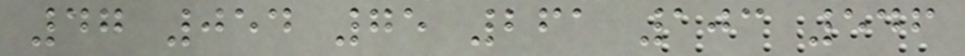47 054 75 261 103 546
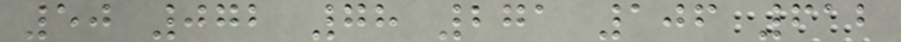50 072 78 271 106 612
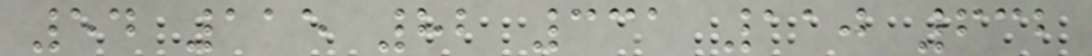54 115 82 331 110 632
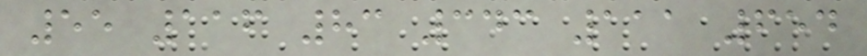55 116 83 343 111 654
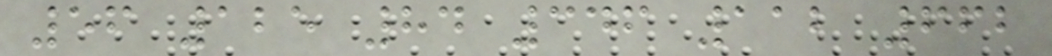56 125 84 346 112 662
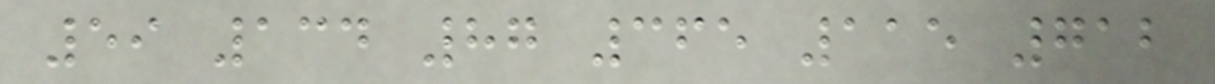59 134 87 365 115 712
